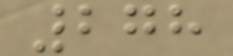278
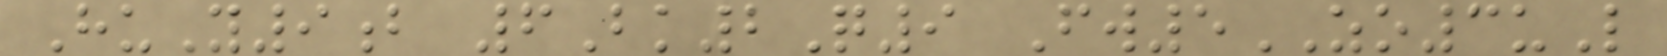HuY9b 6Bk2Q9 Fw5ZO3uL
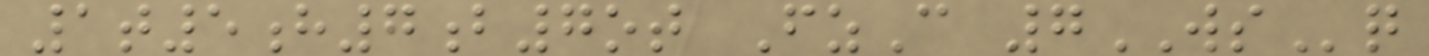1t5h7b7ot FzC 7WSq
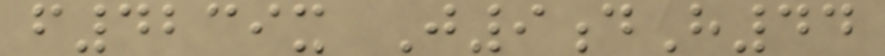f4239x J9dH44
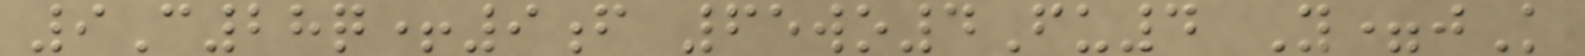9C28q+9f 65wo4Fu4 Y=jK
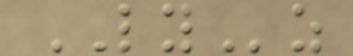LYz
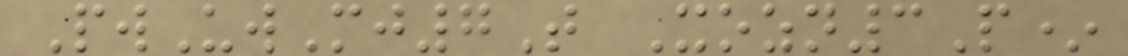PwUwMj7T Xozn3P*
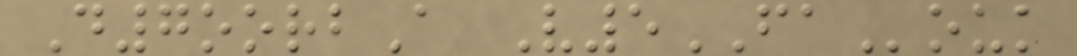D7oorbA V5FAouk
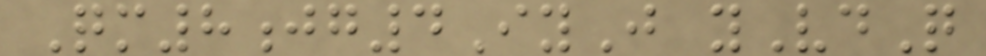Qm8jg4IyJ yVdQ
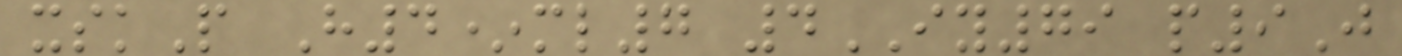xskP H4*ml7 4IY79 p9J
